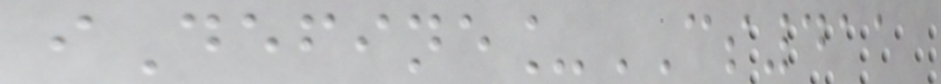iDefine_CS411
